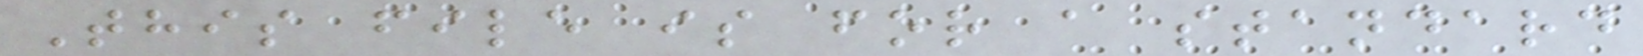This file is for a standard
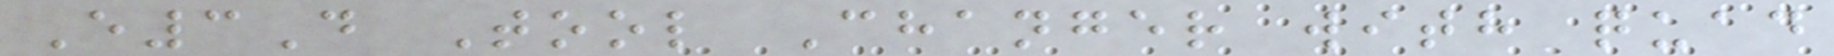E3D Tool Changer with quad
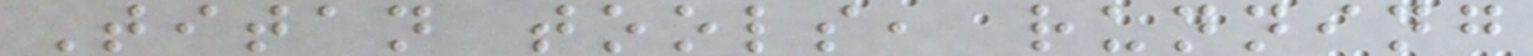Titan tools, running
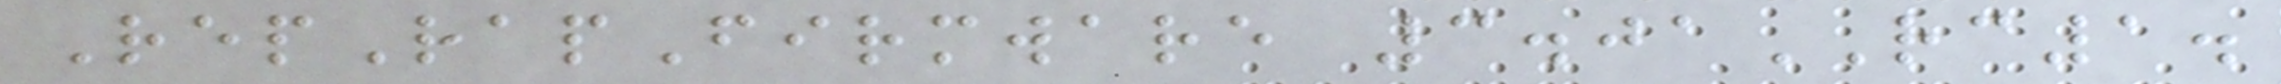RepRapFirmware 3.01RC1.
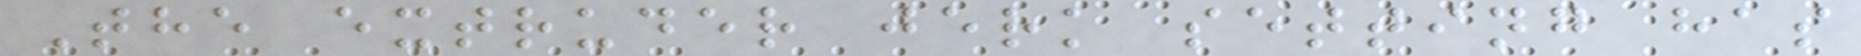The extruder jerk setting has
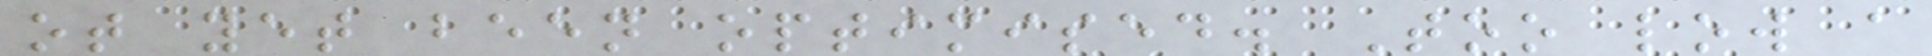ot yet been optimised. Too low a
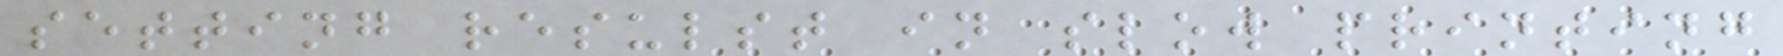setting resulst in slow printing
